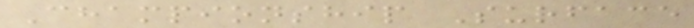Championship Surface
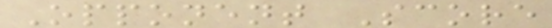Opponent Score
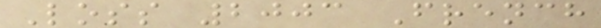Loss 2003 French
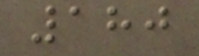180
